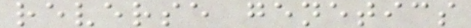reverse genetics
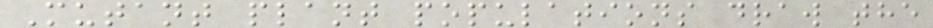Mutant plant populations draw the
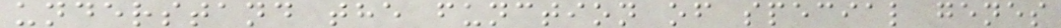understand the function of special genes
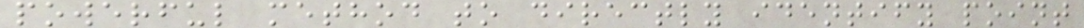powerful method to directly identify point
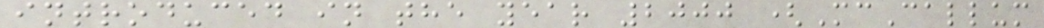introduced in the year 2000 (McCallum
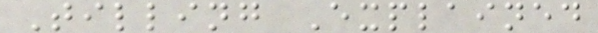Tilling Explained
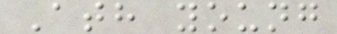Ath young
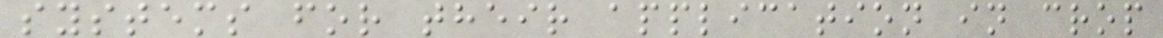systems for their application in crop
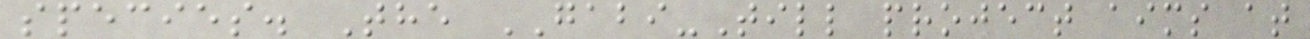species. The GABI-Till project aims at
